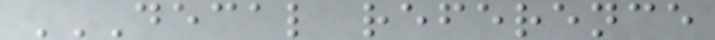DECAL REFERENCE
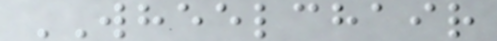WHEELCHAIR
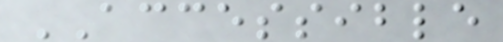ACCESSIBLE
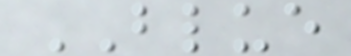BLUE
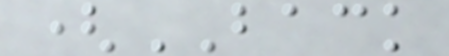(BACK
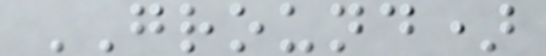GROUND)
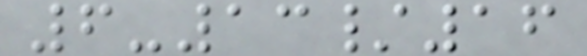6-13/16
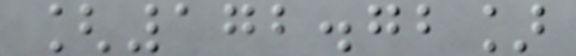[172.72]
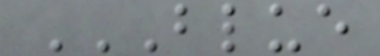BLUE
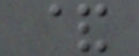&
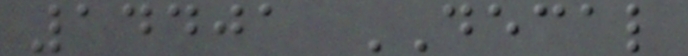14401 DECAL
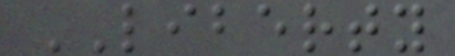LIBERTY
